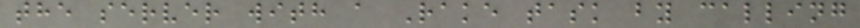the server with a Rake task by calling
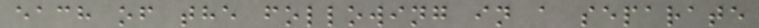each of the following in a separate
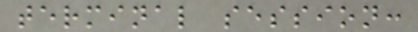terminal session:
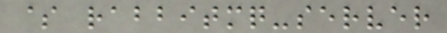$ rabbitmq-server
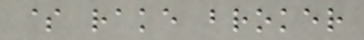$ rake broker
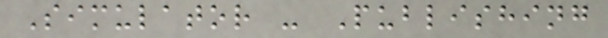Simulator - Publishing
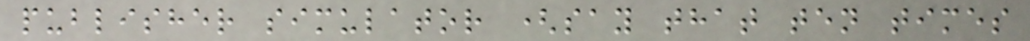publisher simulator (say that ten times
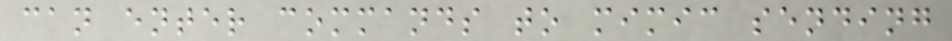can enter commands to mimic sending
